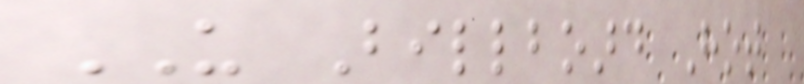US Billboard Hot
